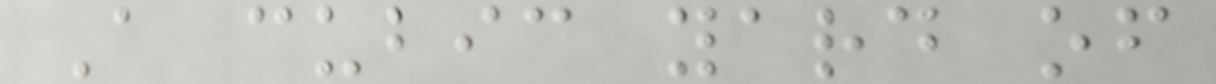A cubic yard of
